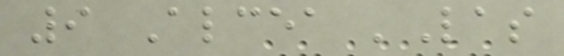9 Alcea 'Las
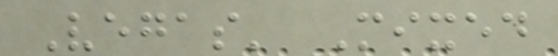Vegas' Mixed
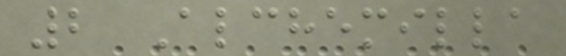2 Alchemilla
